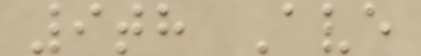9th Ave
